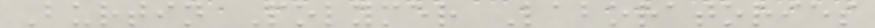Burtin Polymer Laboratories
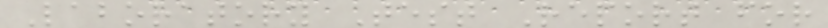Laboratory Test Report for
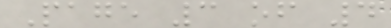Page 3 of 4
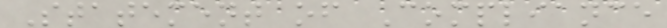Statement of Compliance
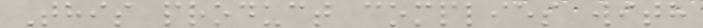This product complies with
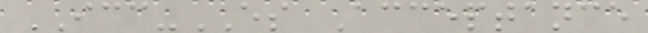ICC-ES Acceptance
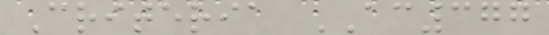Criteria AC377
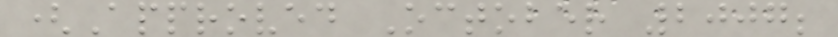(Approved October 2007;
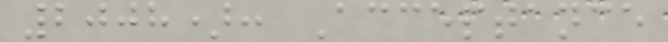2008): Acceptance
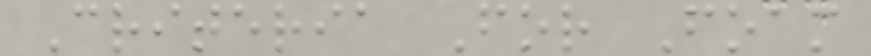Criteria For Foam
